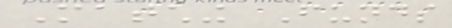Matching Funds
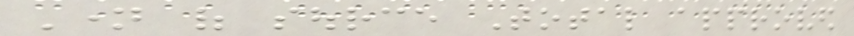Name of source Total approved
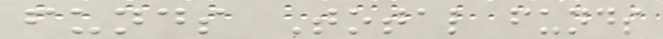funds Total funds
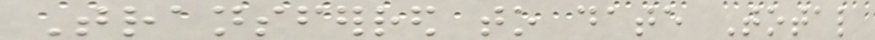Transferred to date Total
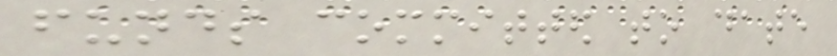funds committed to date
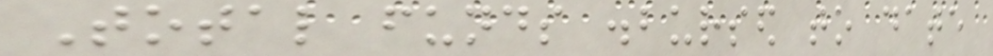Total funds disbursed to date
